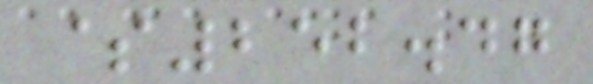$252.47
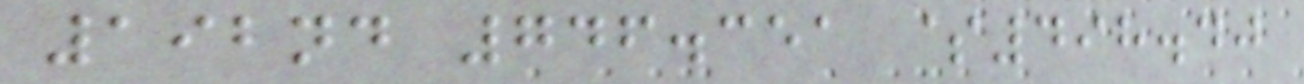192nd 746.351 $498.40
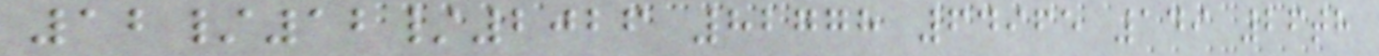12/12/2026 82778 64965 149 26th
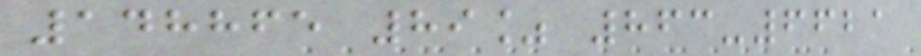148865 89% 863-6621
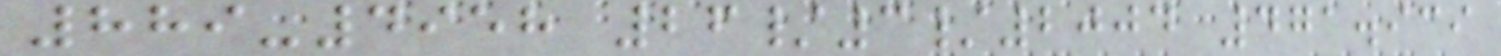889-4958 26/3/2004 471.939
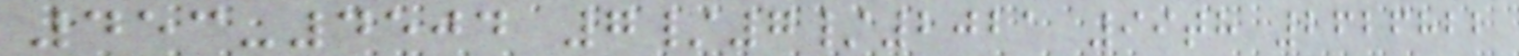453-4504 7/7/2021 99th 2626822
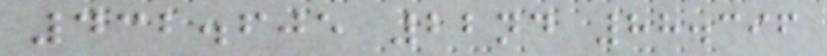432.605 22nd 88.396
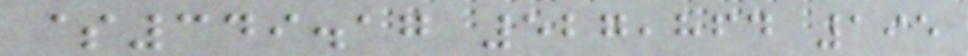$349.17 527,864 195
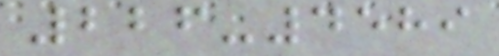226-4589
